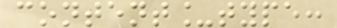content_type:
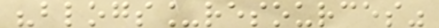"blogs_resources"
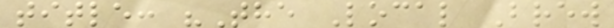title: "The Local Brew
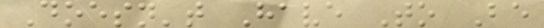Doesn't Have To Be
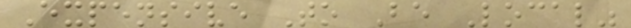Expensive To Be Local"
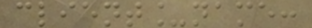client_name:
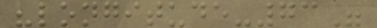"longitude-73"
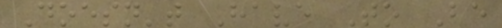Doesn't Have To Be
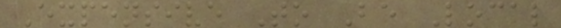Expensive To Be Local
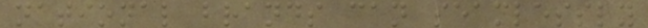national brands can seamlessly
